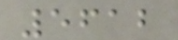5612
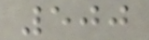500
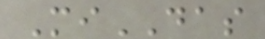MiDAS
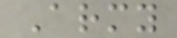Army
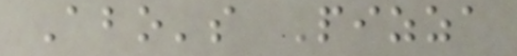Abo's Pizza
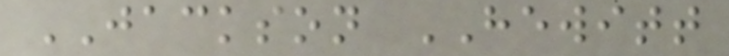JACKSON HEWITT
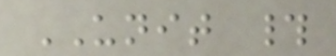UNIT #
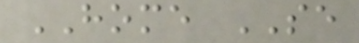HOME SE
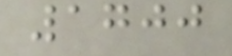1700
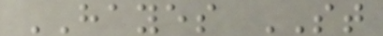HAYES ST
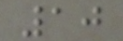10
